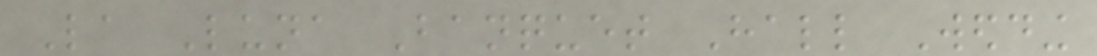La Luna Banquet Hall Wedding
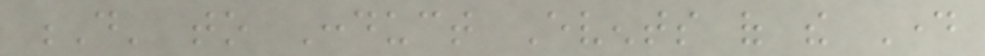D' to Conduct Events of the Day
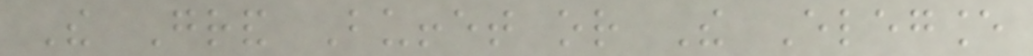The Grand Buffet or The Elegance
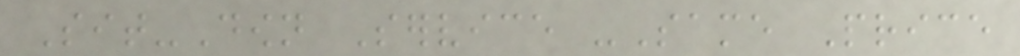Sit-Down Service -Same Price
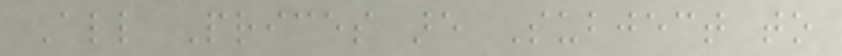All Prices are Subject to
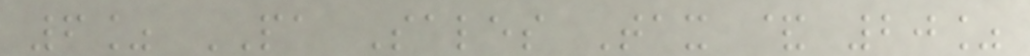6% PA Sales Tax & 20%
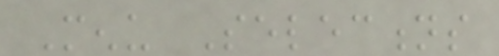Menu Selections
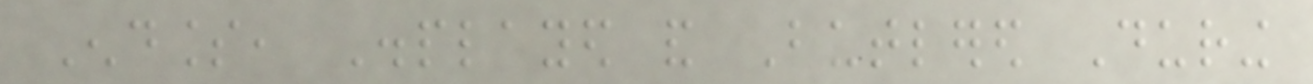Endless, Displayed and Butlered During
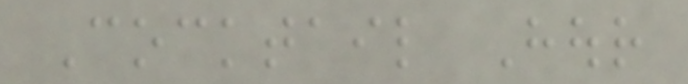Cocktail Hour
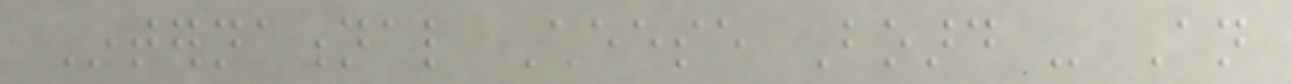International Cheese Board - An
